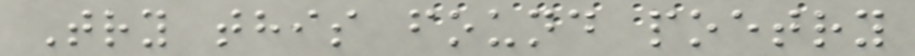Try this found poetry
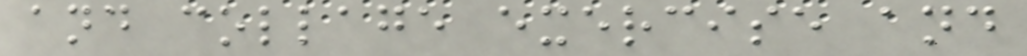and collage exercise and
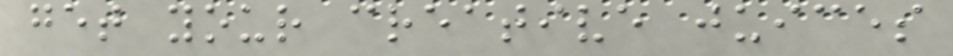get your creative juices
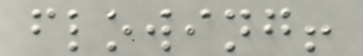flowing!
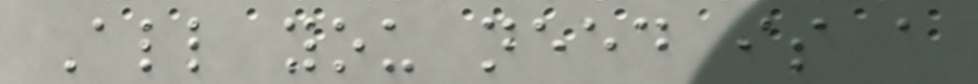All you need is a
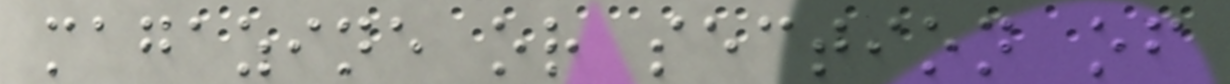magazine or section of
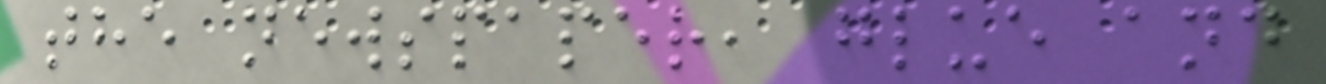the newspaper, glue and
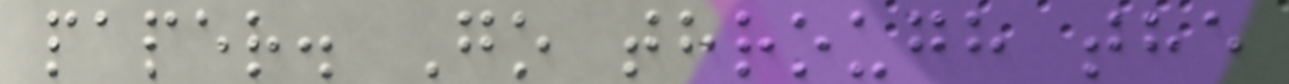paper. Go through the
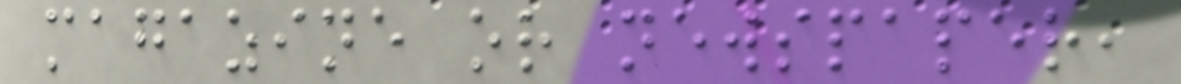magazine or newspaper,
